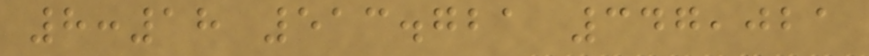8:18 513.721 347,021
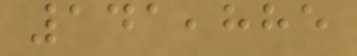141,885
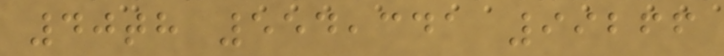40th 554,341 99266
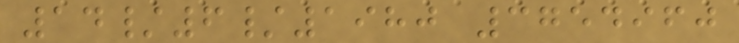14/6/1980 3754960
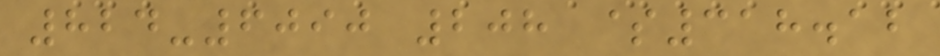824-6090 208 $318.12
